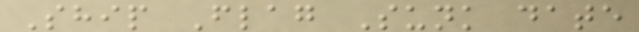Ship Flag Sunk date
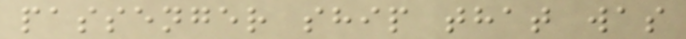passenger ship that was
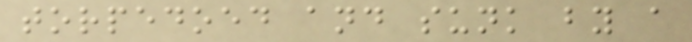torpedoed and sunk by a
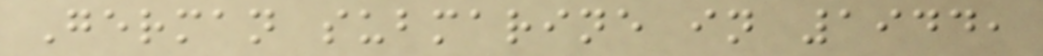German submarine in 1944,
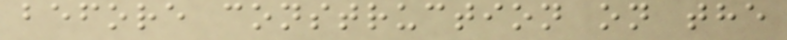before construction on the
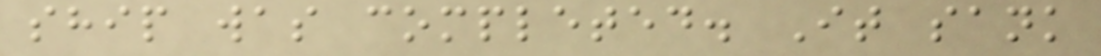ship was completed. It sank
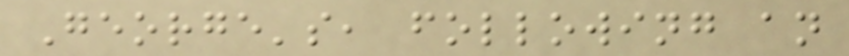George's, following an
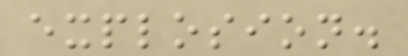explosion.
